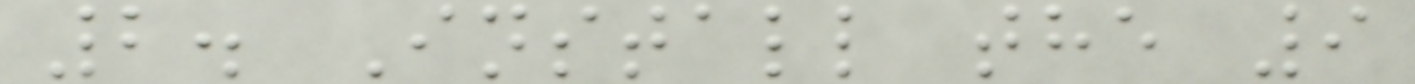2. Install the 9
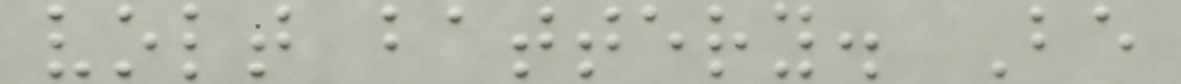volt battery. Be
